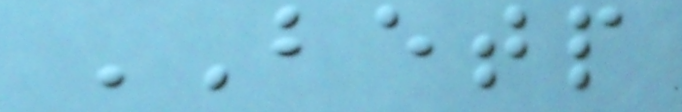BETP
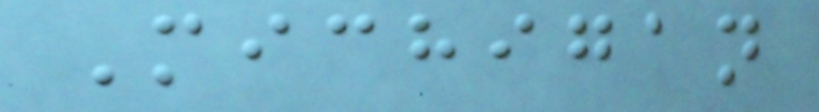Michigan
